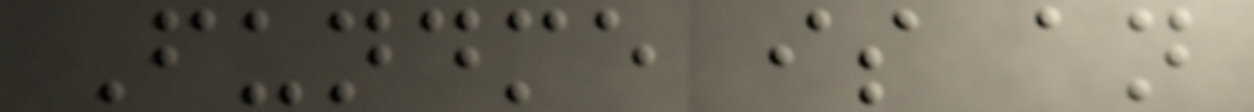Fundme is an
